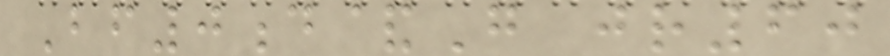Bf0d&G jr60
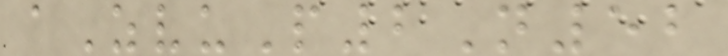aZvuP2N52
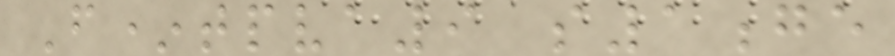F*tpva9 s1ge
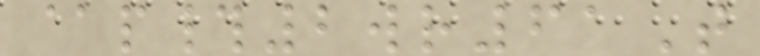@p#2wr61T
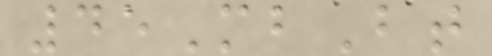45MbBt
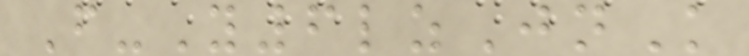F-Y6lzJnK
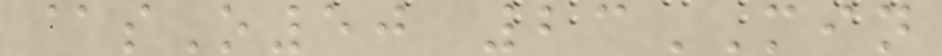@sO50 23MIN
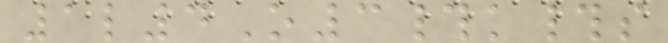1l4O3#k#s
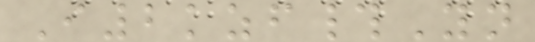I2kzf#Yn
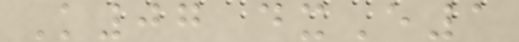K07 dxE1
